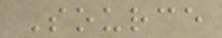Source
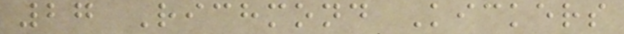27 Richmond Kickers
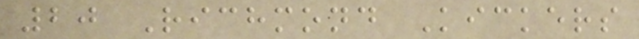20 Richmond Kickers
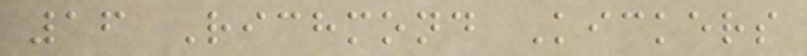16 Richmond Kickers
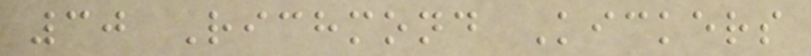30 Richmond Kickers
